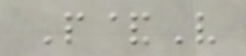P&V
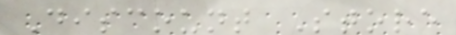Discount Store
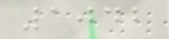1042
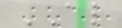AL
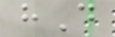hD
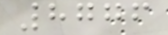8776
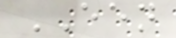EEN
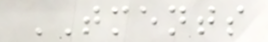TMENTS
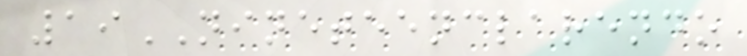19NINETEENCLARENDO
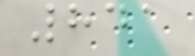841
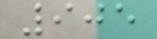905
